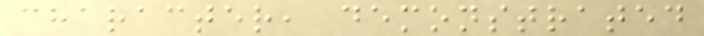character, demonstrated
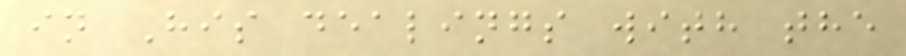in His dealings with the
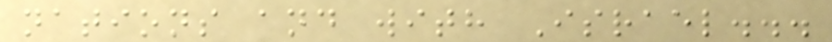nations and with Israel...
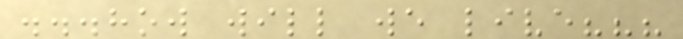...how will we live???
